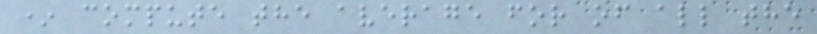* compute the average for of all the
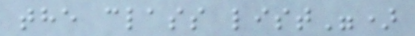the class list")
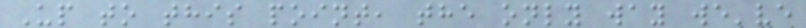Up to this point, the only way we've
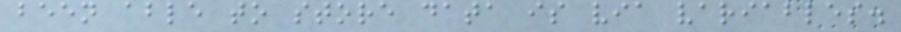been able to store data is via variables.
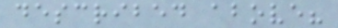described above?
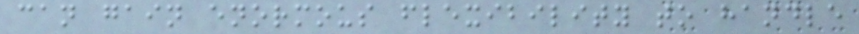can gain enormous flexibility to handle
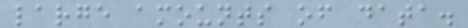large amounts of data.
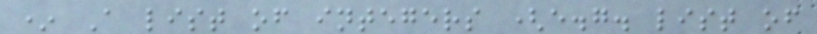* A list of integers (e.g. list of
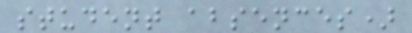student absences)
